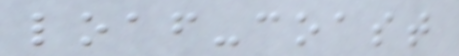loaf-coast
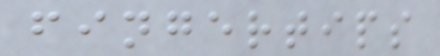fingertips
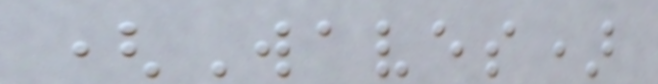(Waves)
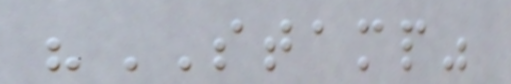"STAMP"
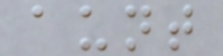aunt
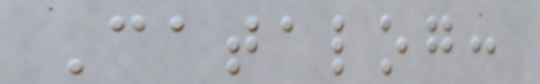Catalog:
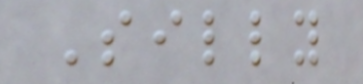Silly
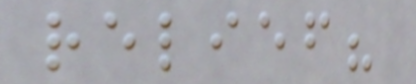relief?
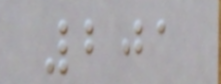201
